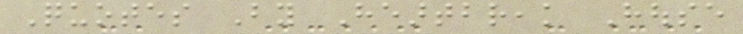Quotes By Heartbreak House
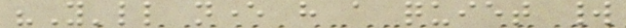"You'll never have a quiet world
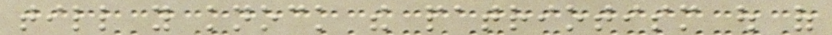till you knock the patriotism out of
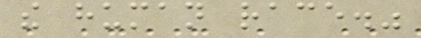the human race."
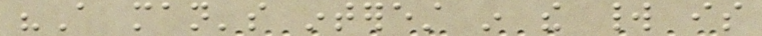"A man's interest in the world is
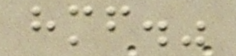himself."
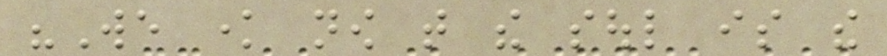"We know now that the soul is the
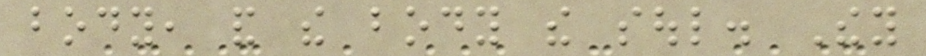body, and the body the soul. They
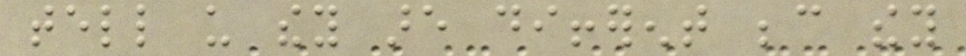tell us they are different because they
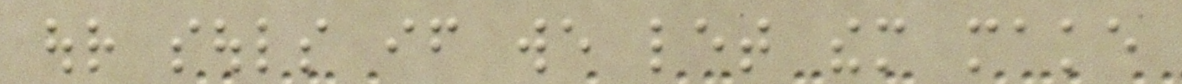our souls if we let them make
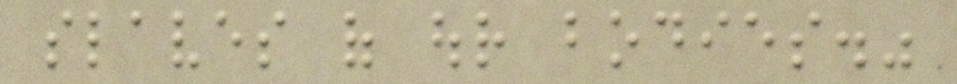slaves of our bodies."
